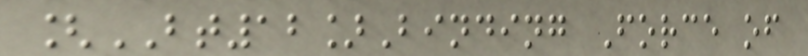[BT12]Binding Force of
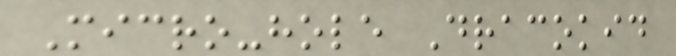Micro-hole Dracokid
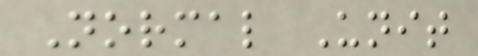Normal Unit
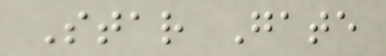Star Gate
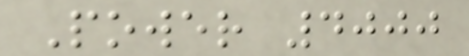Power 4000
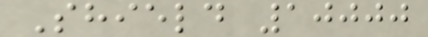Shield 10000
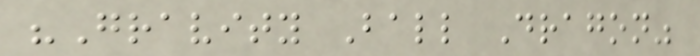"Gravity Ball Dragon"
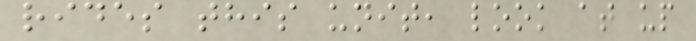rides this unit, look at up
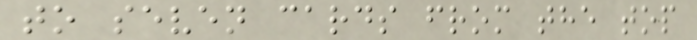to seven cards from the top
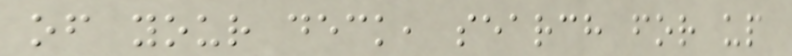of your deck, search for up
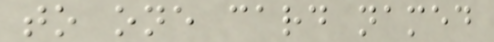to one card named
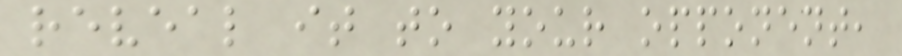reveal it to your opponent,
